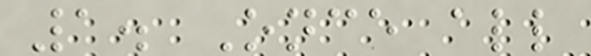1. Once all
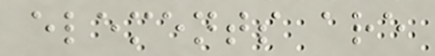elements are
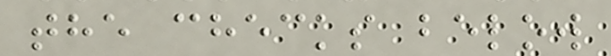the checks below
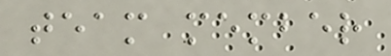team member
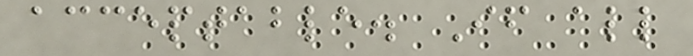acceptable. If all
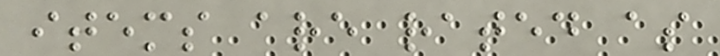items are rated as
